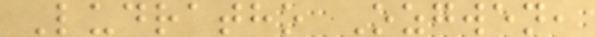Ludratho Ozgwen,
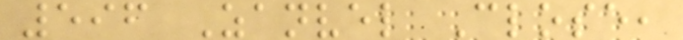596 Zanvel Close,
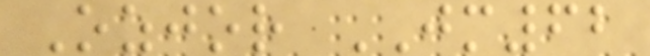Ozjor JM62
